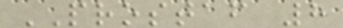PROSTAF 8
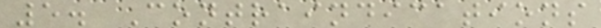5. Contraindications
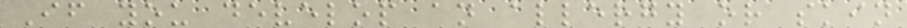If you develop an allergy or skin
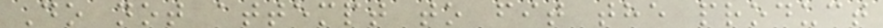Do not attempt to fit the product
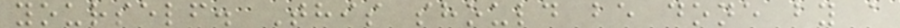yourself. This should be done by a
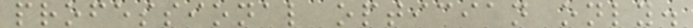professional optician only.
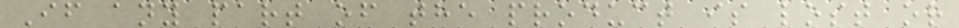If any part of the product is lost or
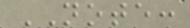NOTE:
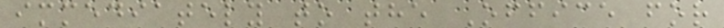immediately to the Office for
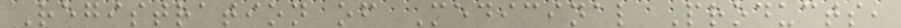Registration of Medicinal Products,
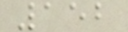152
